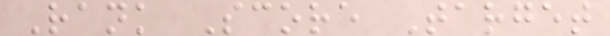Rank Score Target
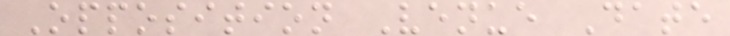Opposition Venue Date
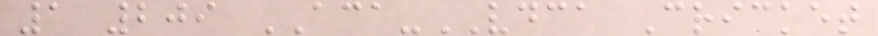1 209 ACA-VDCA Cricket
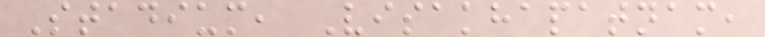Stadium, Visakhapatnam,
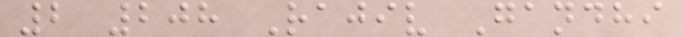2 208 Rajiv Gandhi
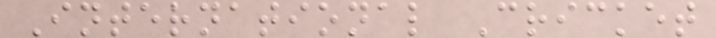International Cricket
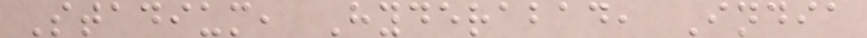Stadium, Hyderabad, India
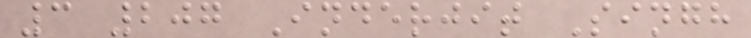3 207 Inderjit Singh
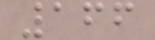166
